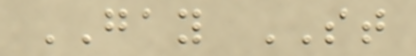GAY ST
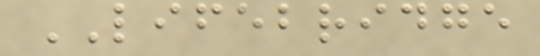LIFEBRIDGE
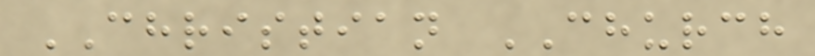CHRISTIAN CHURCH
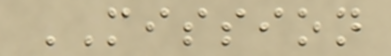MISSION
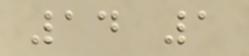14 1
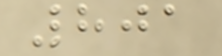801
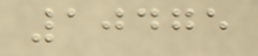10475
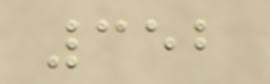352
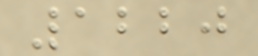1220
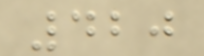420
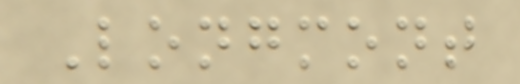Longmont
